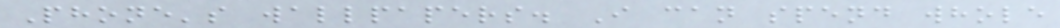Phone's wallpapers. I can spend whole
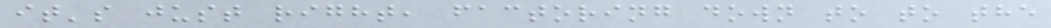it's just right, factoring down to to the
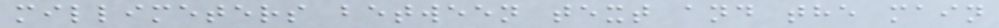millimeters between text and the main
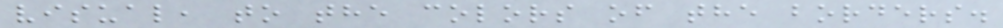visual, to the colors of the borders.
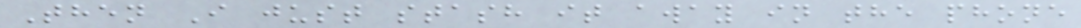Then I just stash it away in the phone
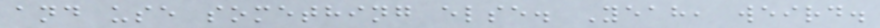and use something else. Yeah, weird.
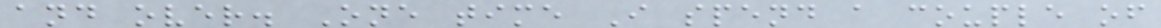and over. One time I spend a couple of
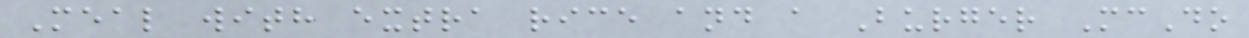Meal with extra rice and a Burger McDo
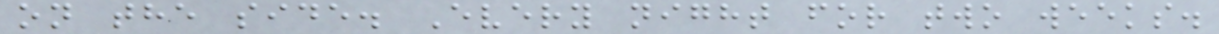on the side. Every night for two weeks.
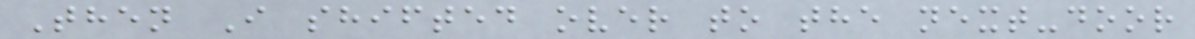Then I shifted over to the next-door
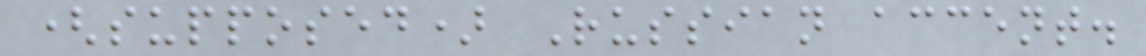(supposed) Russian accent.
